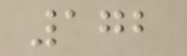172
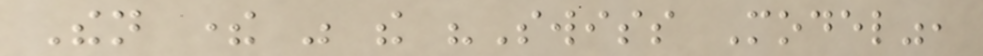Then there was the "Swiss Model",
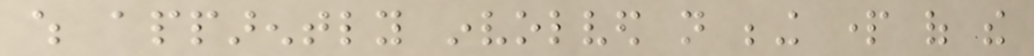which apparently involved not being part of the
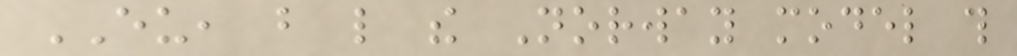EU, but like the Norway model this
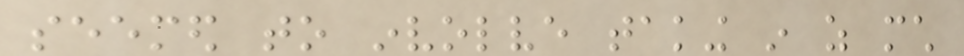seemed to involve taking in as much
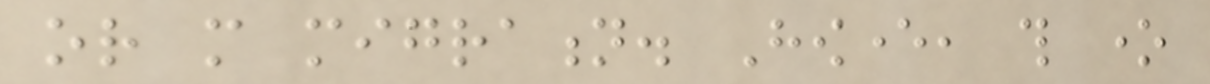or more migration. However, this one
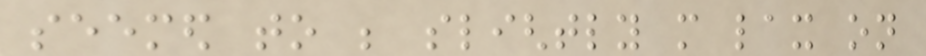seemed to be slightly more lax on
